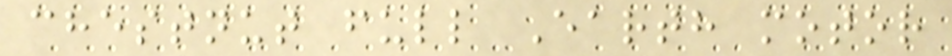chestnut full Earth motor
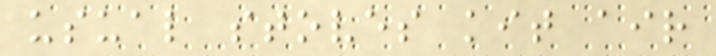usual stoves kit air
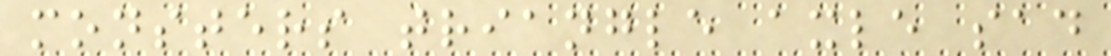monsters triangle axle sad
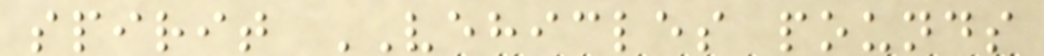spirit VEHICLES pounds
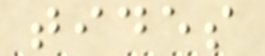tides
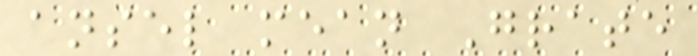ansel mean Grate
